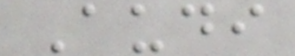Audi
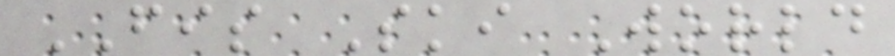FIS Ski World
